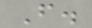F.
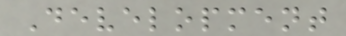Development
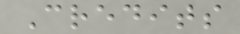Credits
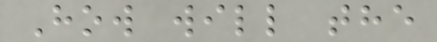How will the
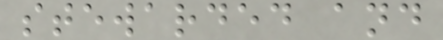stewarded and
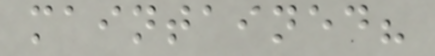maintained?
